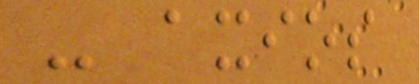- axios
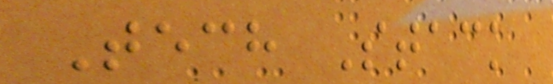Tech Stack
